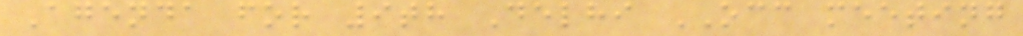Agenda for 9th Delhi OCC meeting
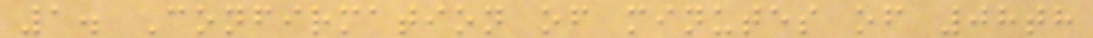1. Confirmation of minutes of 08th
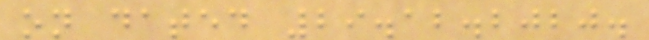on dated 29.12.2020.
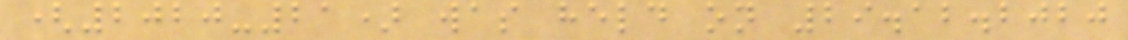(2020-21) was held on 29.12.2020
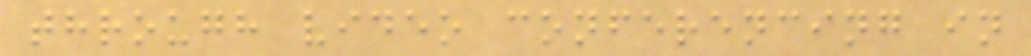through video conferencing in
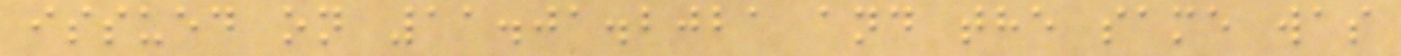issued on 11.01.2021 and the same was
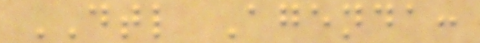DTL Agenda:
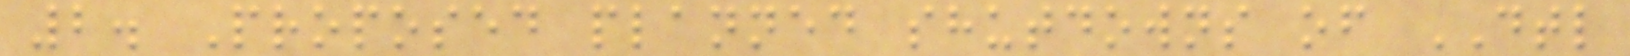2. Proposed planned shutdowns of DTL
